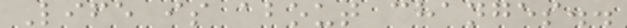Life is about changes..
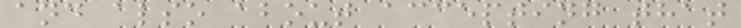and also about accepting that
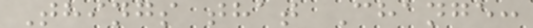Things that Change:
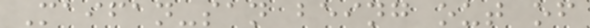Maifan-san being out of
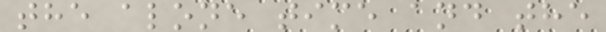the alone time and the
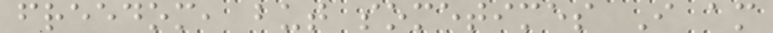freedom, but sometimes I am
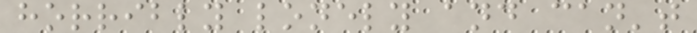horribly lonely and can't
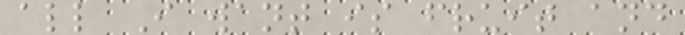all I want is fruit and
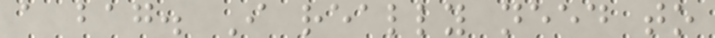a bag. I really need to
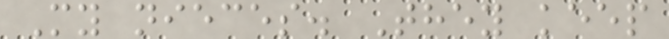My nieces. They keep
